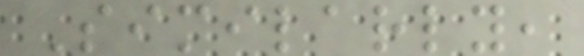Similarly,
